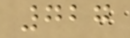727
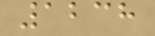1238
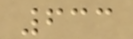633
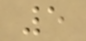5
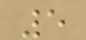5
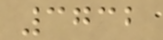3732
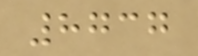8737
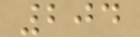204
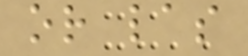or las
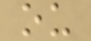ou
